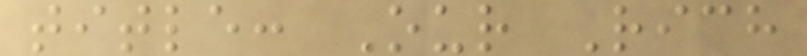title: Our Rich
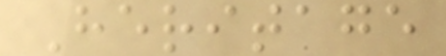Heritage
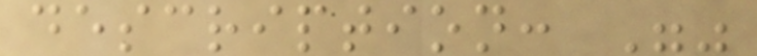description: ""
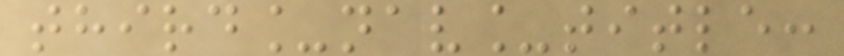third_nav_title:
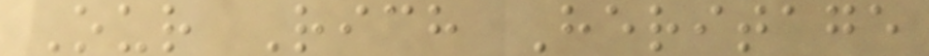Our Rich Heritage
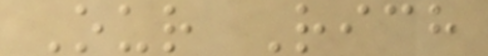Our Rich
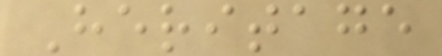Heritage
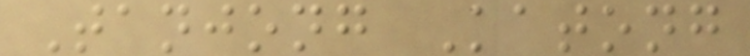Tanjong Katong
